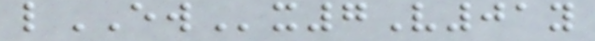lEWx7V01y
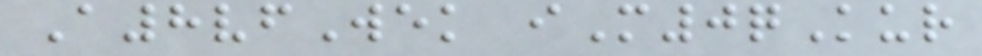A8vfWek iM0qKur
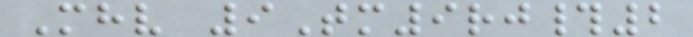Mhv 9Tm9rj#2
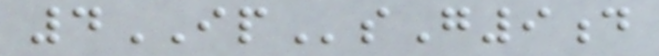4IPsG9d
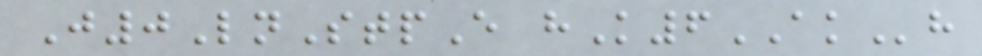J0LnStpE hK6AKh
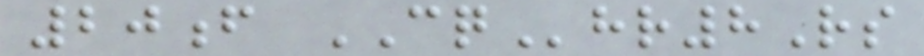20f CQhr8Rs
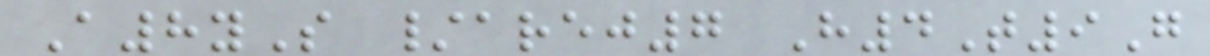A8yS /arej7 H4T9G
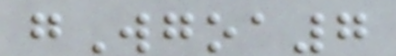gWgoa7
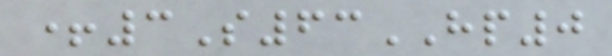+3S63HP0
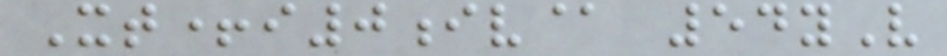Xt+i0iv@ 54yV
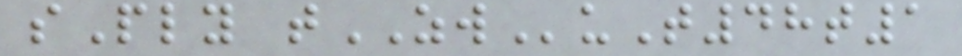sPly tZWuT48t1
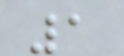1
